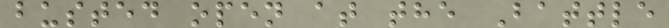busted open at the Battle
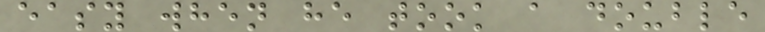easy when he took a double
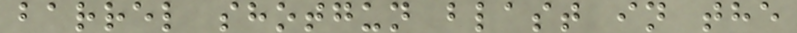barrel shotgun blast in the
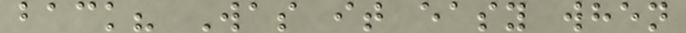back? Was it easy when
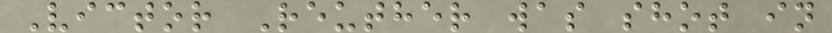Victor Reuther was shot in
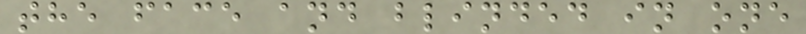the face and blinded in one
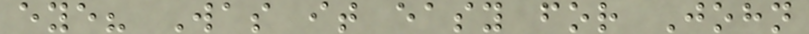eye? Was it easy for John
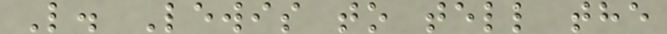L. Lewis to tell the
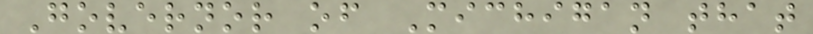Governor of Michigan that
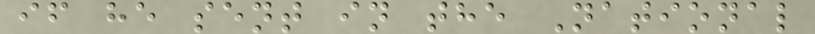if he sent in the National
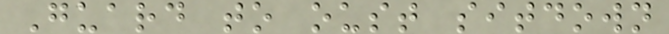Guard to oust sitdown
